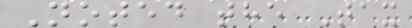Noted the Tax
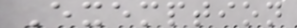Exemption
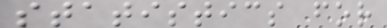statistics for
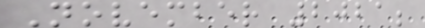November 2021;
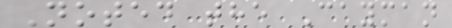Noted the Cayman
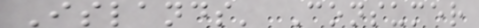Islands' Consumer
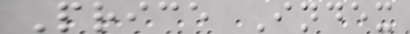Price Index
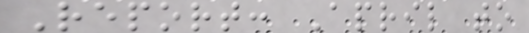Report: April to
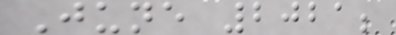June 2021;
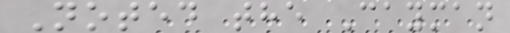Noted the Cayman
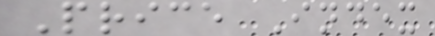Price Index
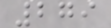279
